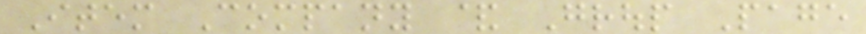Item Company & Group Page
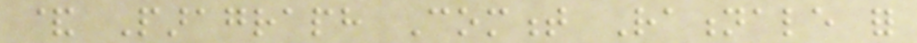& Paragraph Comment Rationale for
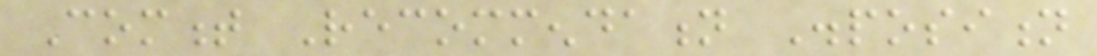Comment Recommendation Disposition
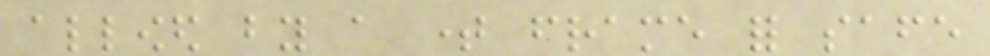allowed by a time frame for safe
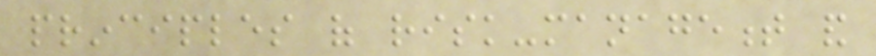principles of risk-management and
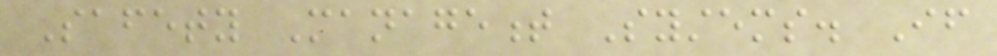Safety Management Systems. If
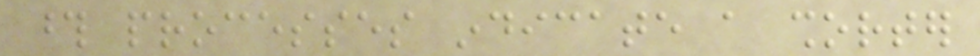those processes indicate a shorter
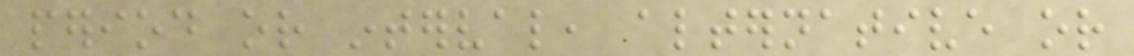period or interval, alternative or
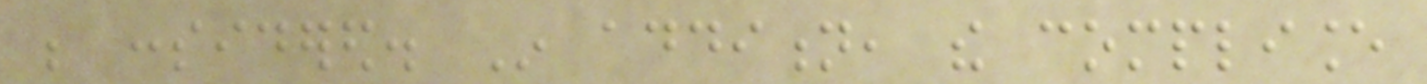be considered. In addition, the compliance
